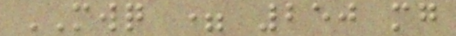MWQ = 250 mg
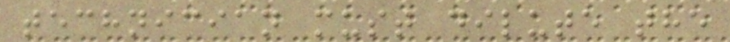technician must dilute the
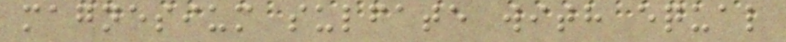magnesium sulfate with equal
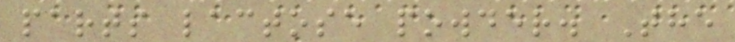parts lactose powder. The
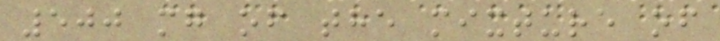500 mg of the mixture of
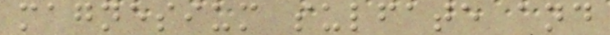magnesium sulfate and
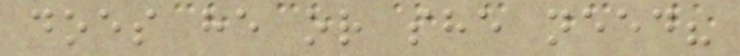does he or she need?
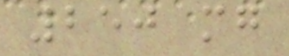250 mg
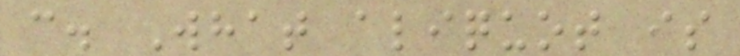c. What aliquot is
